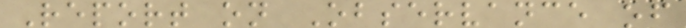Report on Observance of
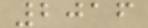2016
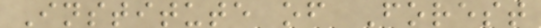Institute of Forest
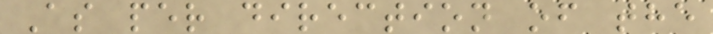As per direction of the
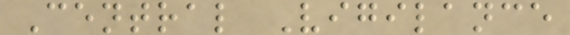Central Vigilance
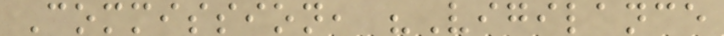Commission, "Vigilance
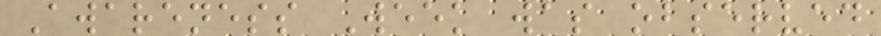Awareness Week was observed
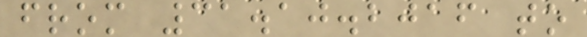from 31.10.2016 to
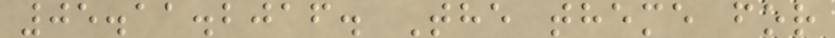05.11.2016. The theme for
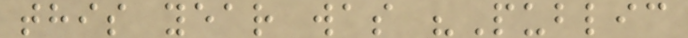this year was "Public
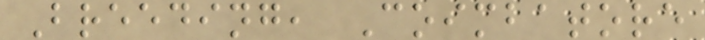Breeding, Coimbatore
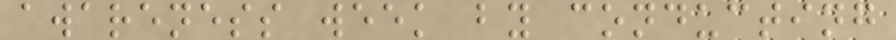awareness week by conducting
